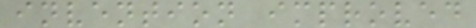invention improved
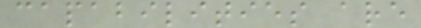capabilities are
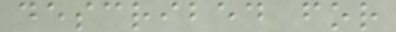described for
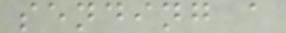sending a
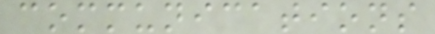communications
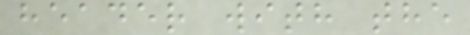header with the
